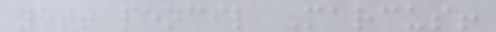yet! pencil Marcus!
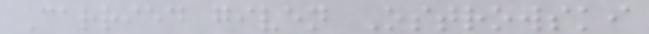Carried given Ostrowski
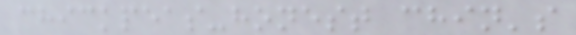chickpeas-honest chin's
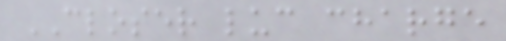CLOSER luc charge
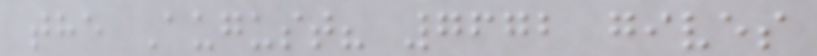the August? 7672 gives
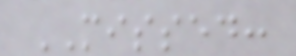MISSED:
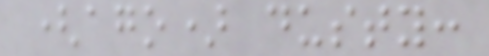(ago) dusty:
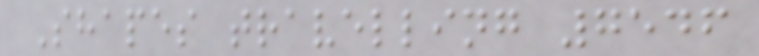Shapes travelling 7546
